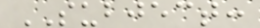SUBJECT:
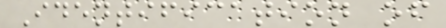Identification of
